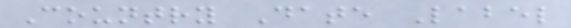Country Date Label
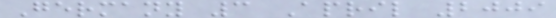Germany 3 April 2009
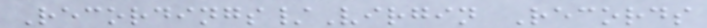Recordings/Virgin Records
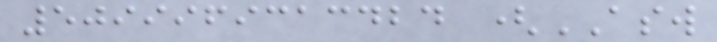5099969313424 (ASW
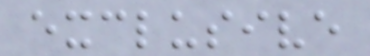exclusive
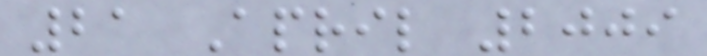21 April 2009
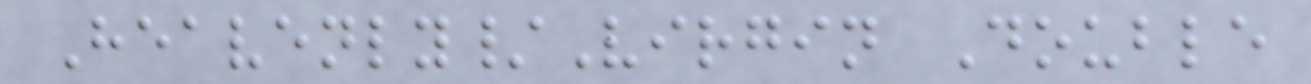Heavenly/Virgin Double
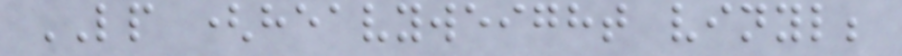LP (heavyweight vinyl;
